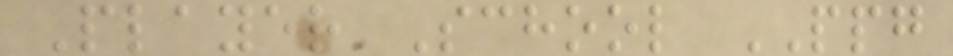Player School PPG
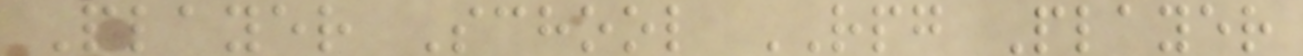Player School RPG Player
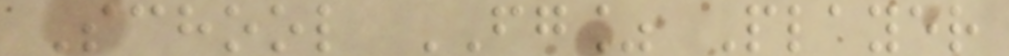School FG% Player
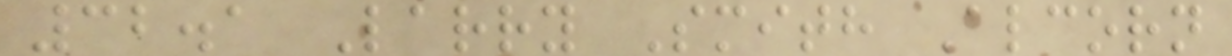32.1 Larry Smith Alcorn
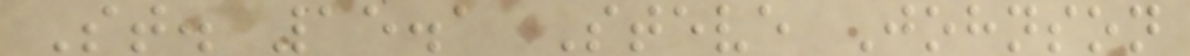St. 15.1 Steve Johnson
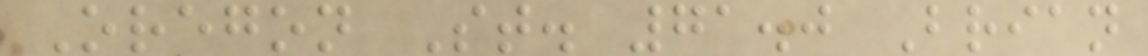Oregon St. 71.0 Brian
